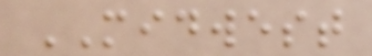MIDWEST
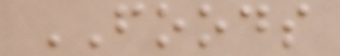FOODS
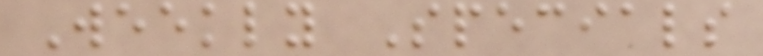Weekly Specials
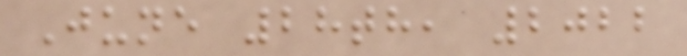June 28th, 2022
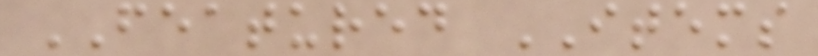FEATURED ITEMS
